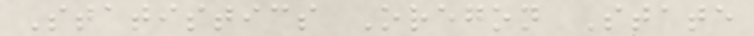Statistics Oregon State
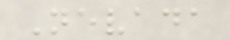Nevada
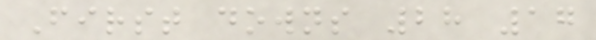First downs 28 17
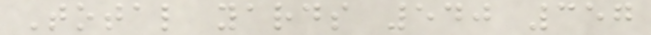Total yards 540 357
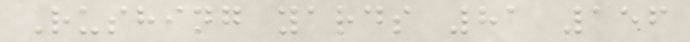Rushing yards 81 156
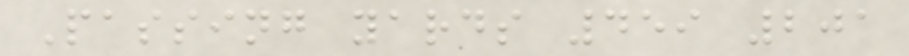Passing yards 459 201
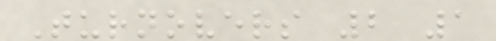Turnovers 2 1
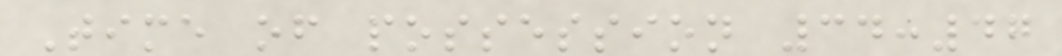Time of possession 34:47
